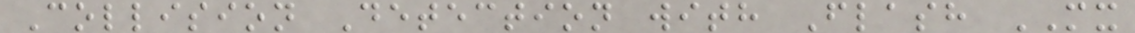Collision Detection with Flash MX
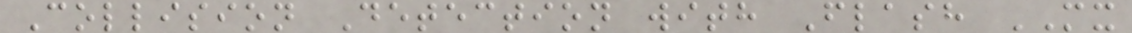Collision Detection with Flash MX
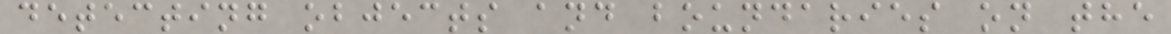detecting objects and boundaries on the
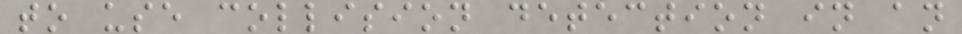to use collision detection in an
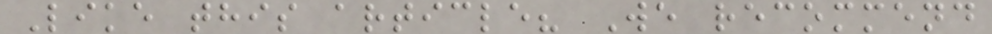Like this article? We recommend
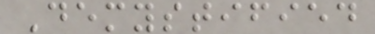Demystified
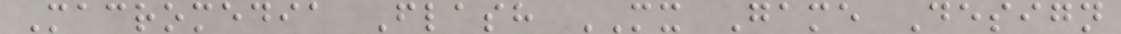Macromedia Flash MX Game Design
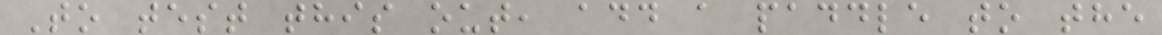To test this out, add a paddle to the
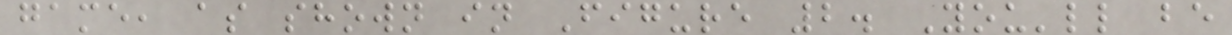game, as shown in Figure 2. You'll be
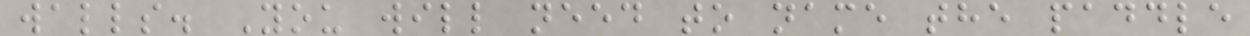walls. You will need to name the paddle
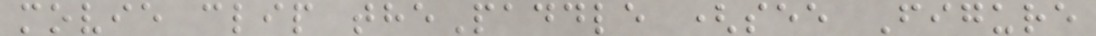movie clip thePaddle (see Figure
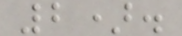2).
